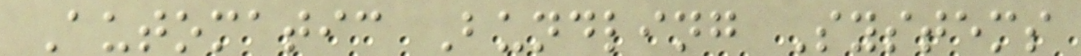Automatic Bundling Systems
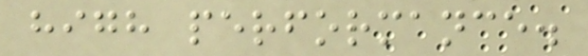high performance.
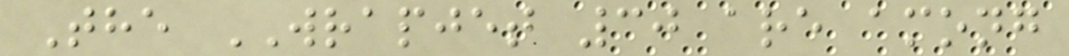The WRAPJET 30 are among
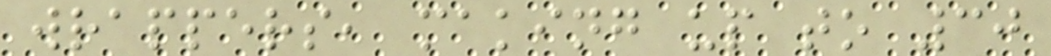wrappers, making up to 30
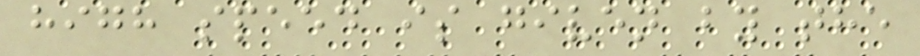high speed is given by the
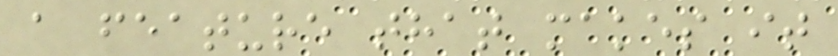a feature that makes it
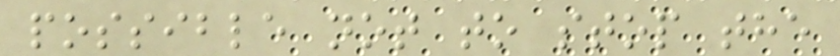possible not to stop the
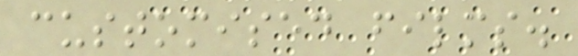customised films.
